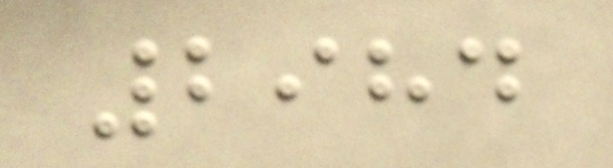2984
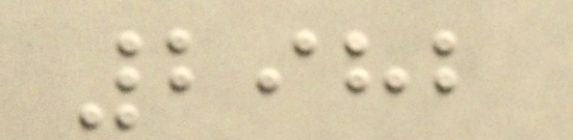2982
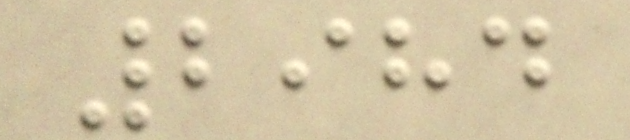2984
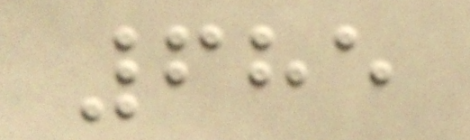685
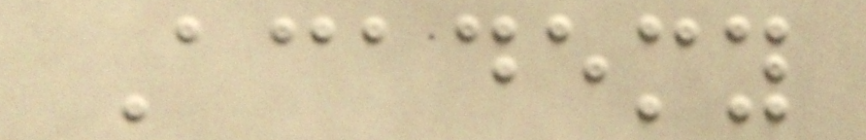Academy
